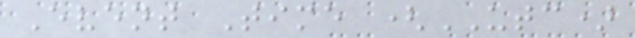Event Time (UTC)
